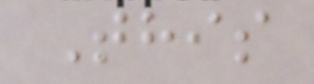This
